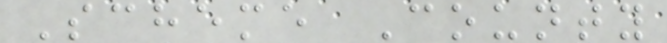Scheme County
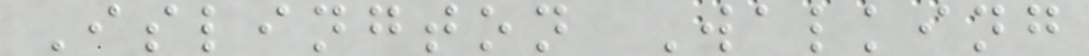Islington Walking
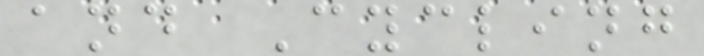and Cycling
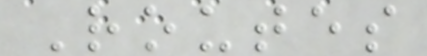Routes
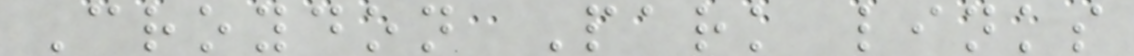Croydon Park links
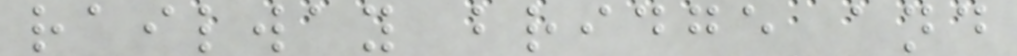railway bridge and
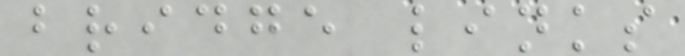bridge links
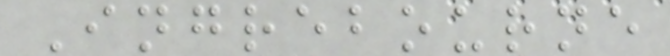Ingrebourne
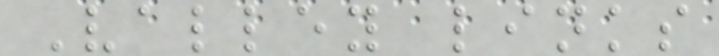Valley links
